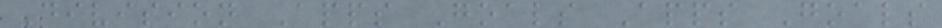Division Apps Goals Apps Goals
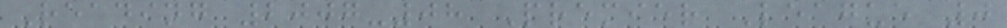Reading 2007-08 Premier League 0
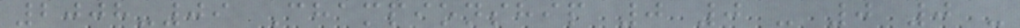2008-09 Championship 0 0 - 0 0 -
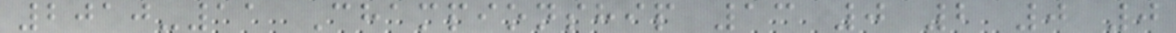2010-11 Championship 13 0 2 0 0
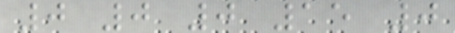0 0 0 15 0
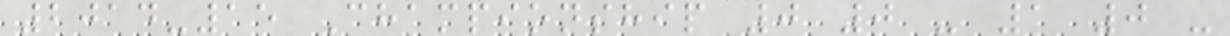2014-15 Championship 0 0 - 1 0 -
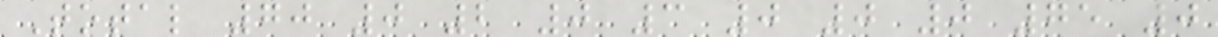Total 70 0 2 0 3 0 0 0 75 0
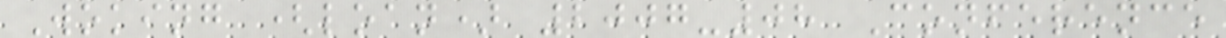Woking (loan) 2007-08 Conference
